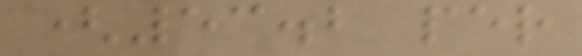(53.2 per
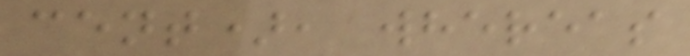cent), whereas
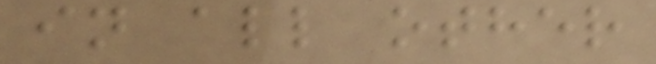in all other
